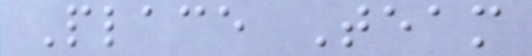Place Team
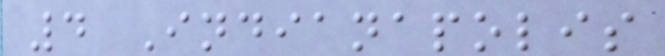4 Indianapolis
